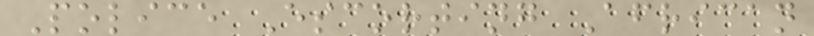Police Escorting African
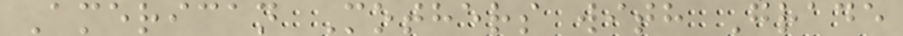American Mothers with Grade
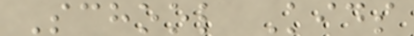School Kids
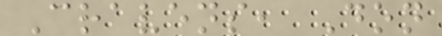Cravens, Don
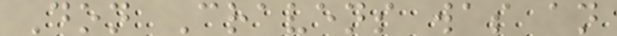Don Cravens was an
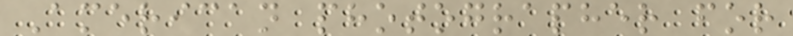American photographer for
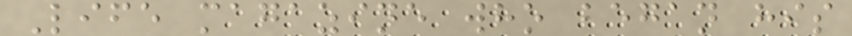Life magazine who began his
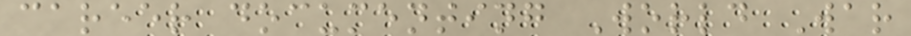career documenting World War
